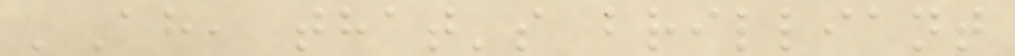'Ah, that's brilliant
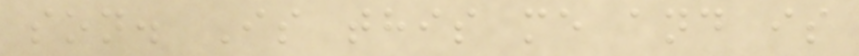son. Is this me and is
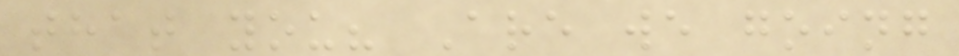that you? Are we going
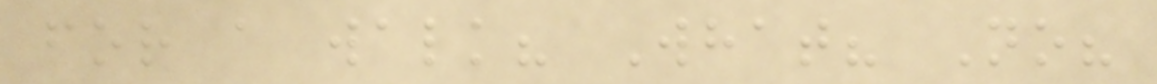for a walk? What? No?
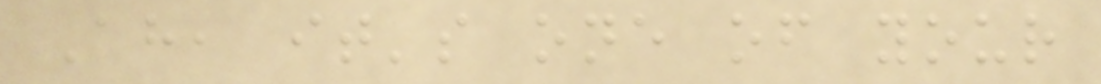Ah, it's one of your
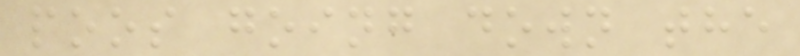poos going down the
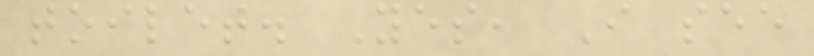toilet. Yes, I see
